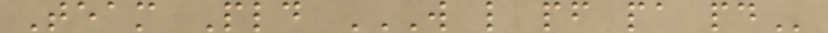Team Pld W L PF PA PD
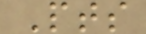Pts
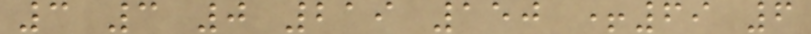3 3 0 219 150 +69 6
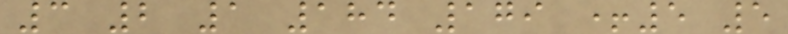3 2 1 184 179 +5 5
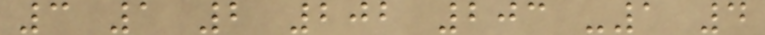3 1 2 202 203 -1 4
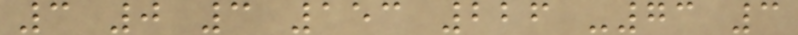3 0 3 153 226 -73 3
